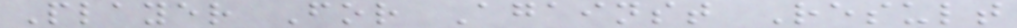Player For Against Result
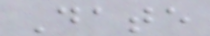Date
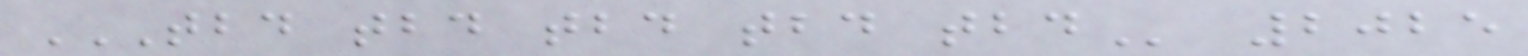TBD TBD TBD TBD TBD 2025
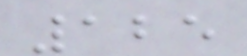125
